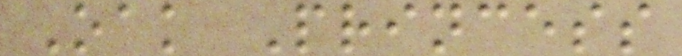Oak Princess
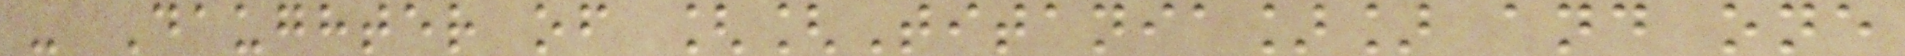- Daughter of [[Titania]] and one
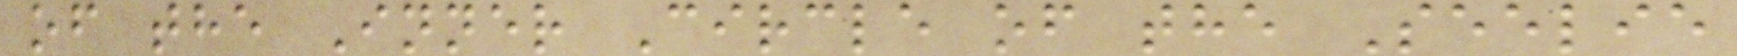of the Inner Circle of the Seelie
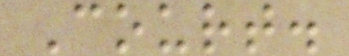Court.
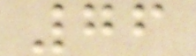76
